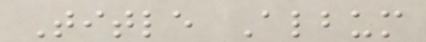Title Album
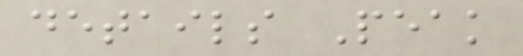details Peak
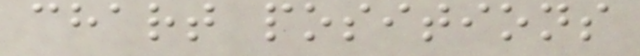chart positions
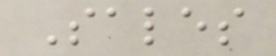Sales
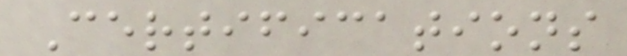Certifications
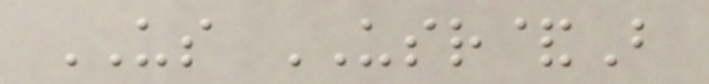US USR&B
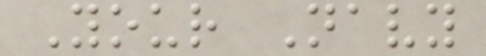Your Navy
